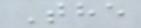The
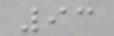93
